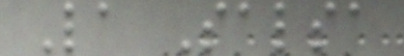La Salsa
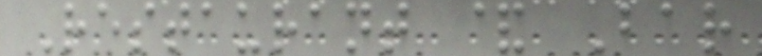Restaurant & Bar
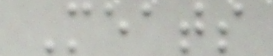Meats
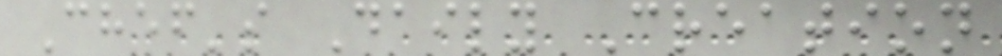Chef's Daily Creation
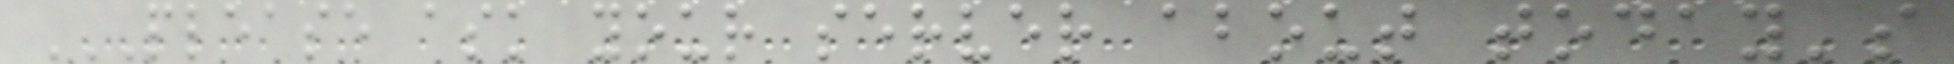PLEASE ASK YOUR SERVER ABOUT TODAY'S
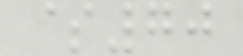$70
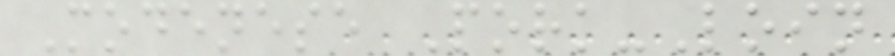Modenese Pork-Loin
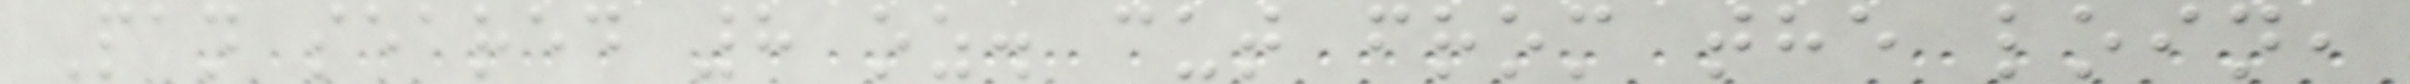Pan seared 8 oz. cut from the loin,
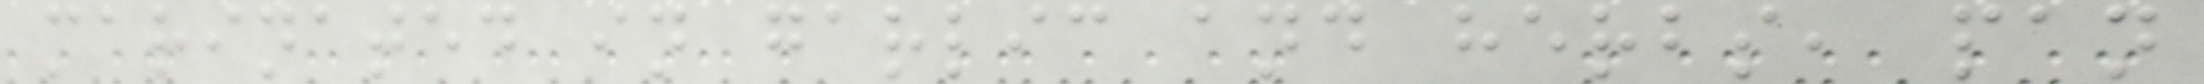marinated in garlic and herbs, pan
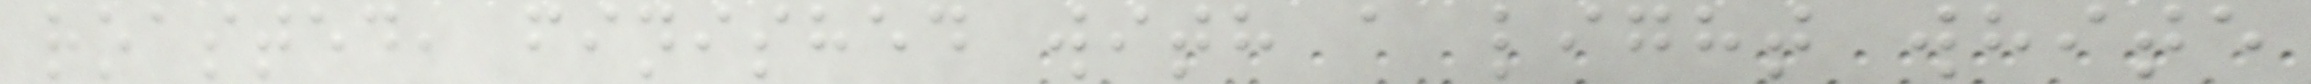roasted, finished with a light white
